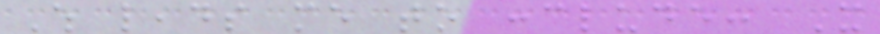Which leads me to conclude: It
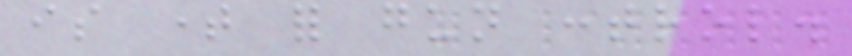is time for gun control.
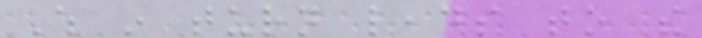Which in turn leads to the
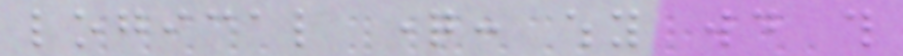logical question: why would this
